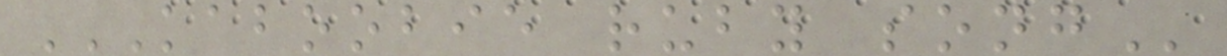KABOOBIE RUBY SONG
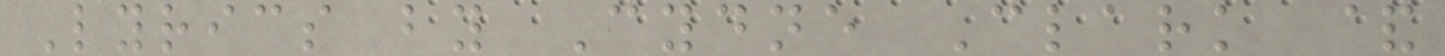Lyrics by Cydne Clark &
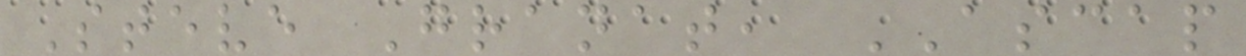Steve Granat, ASCAP
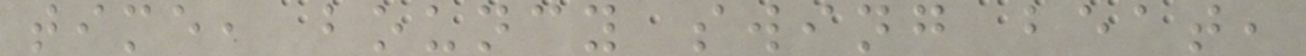time, bouncy swing beat,
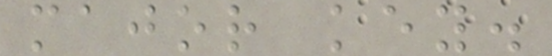major key.
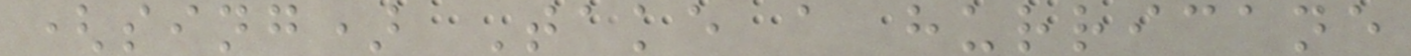(sing) Take a hurricane
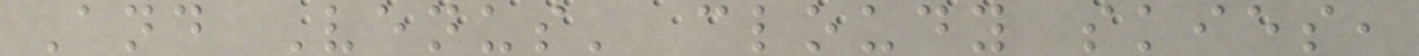And Venus' cloudy skies,
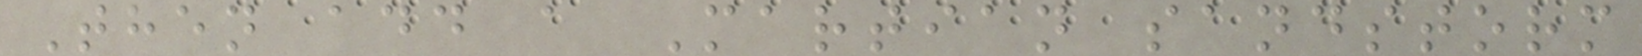Then add a Martian sandstorm
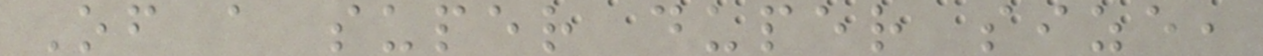Of a super duper size,
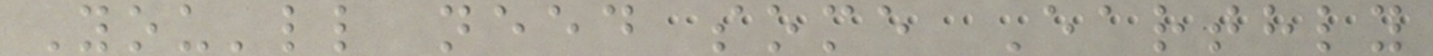You'll need some Earthly
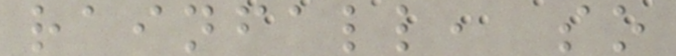rainfall, so
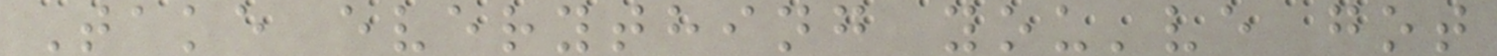Take everything you've got
